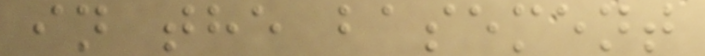in the basement
